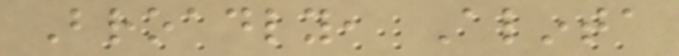Broadly, Alinta
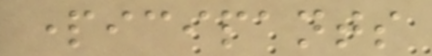participants
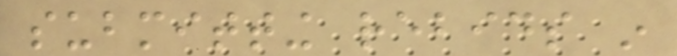submitting rebids in
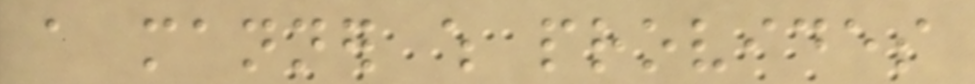a manner which provides
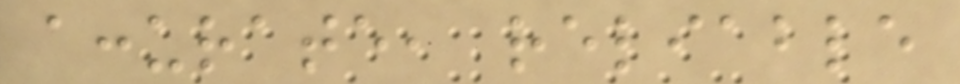accurate, reliable
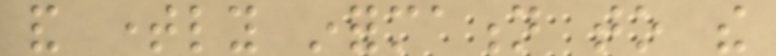and timely information to the
